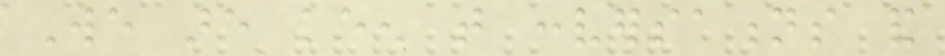We are keen that conversations and
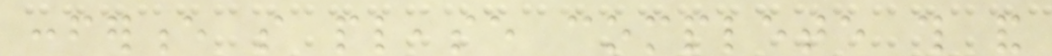conference so please complete this and
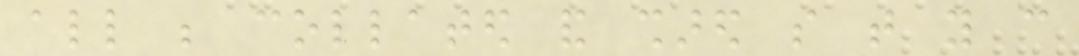all be collated and shared so that you can
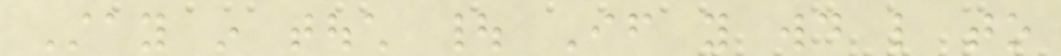Stay in touch | If you would like to
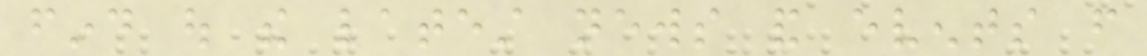find out the latest news and events from
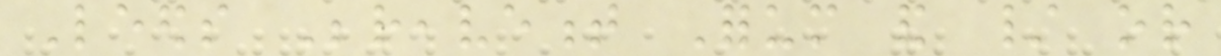Leeds Bereavement Forum and / or
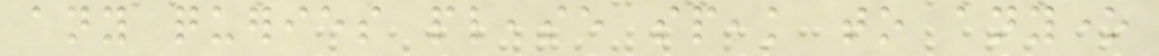any queries please speak to anyone
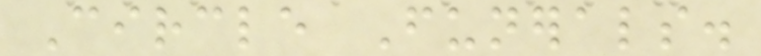Circle Funerals.
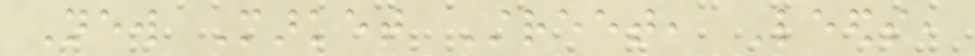New Market Street, Leeds,
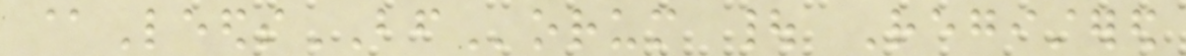@LeedsBForum | Registered
